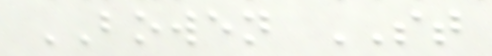BOWEN ST
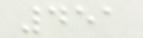451
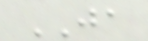JA
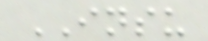INSU
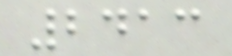2413
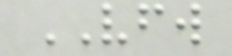VFW
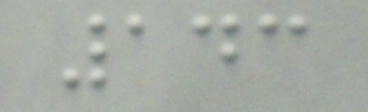143
